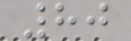80
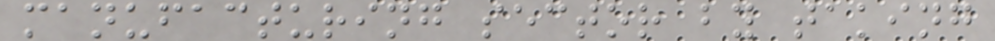manufacturing sector by taking
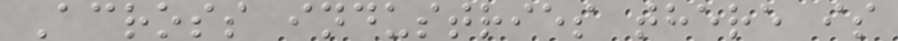Across industries there is
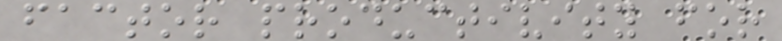factor productivity for
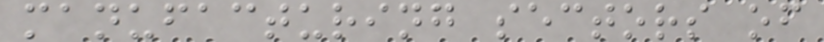manufacturing sectors of
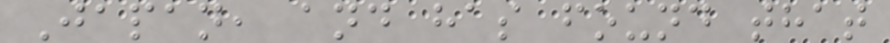Japan, and has found that
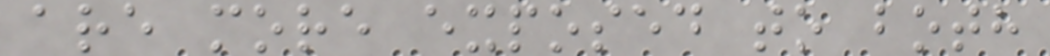are more exposed to both
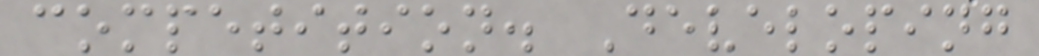competition. Developing
